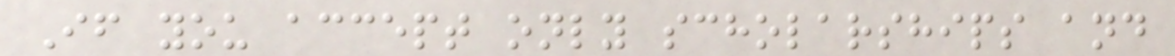If you accept only scholarships and
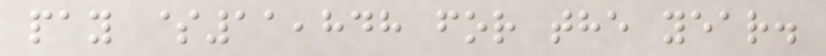pay $11,848 for the year.
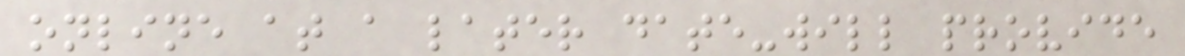online at a later date-will provide
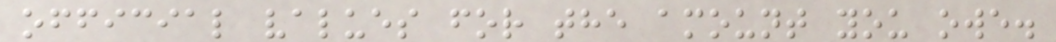official values for the amount you owe.
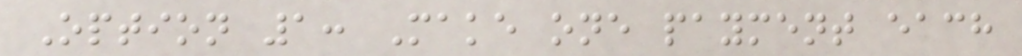Option 1: Make one payment each
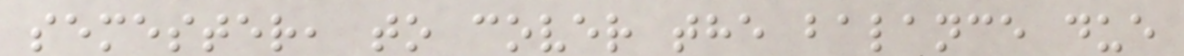semester, to cover the balance due
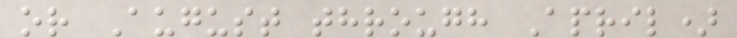or August through April)
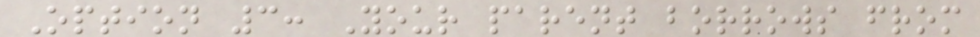Option 3: Your parent borrows from
